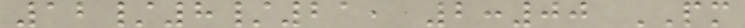12/8/21, 2:00 PM
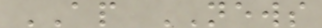AP NEWS
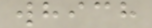which
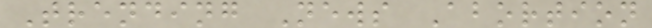Trending News Abortion
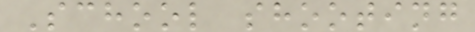School shooting
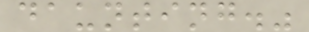daunting."
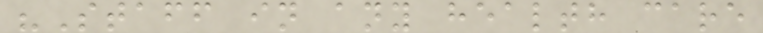"Staff in any health care
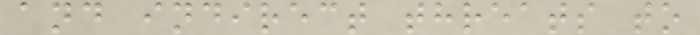and indirect threats to
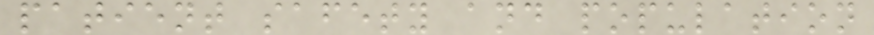patient safety and population
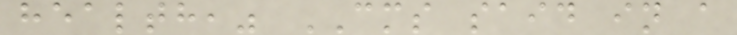health," CMS said in a
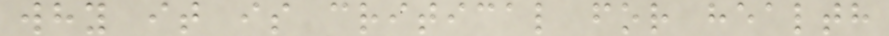why it is critical for health
